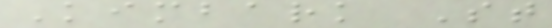Kimbark St
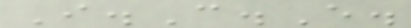I.C.E.
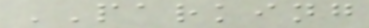PARKING
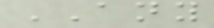ANY
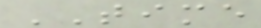TIME
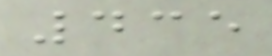435
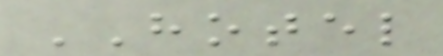HOTEL
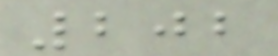202
